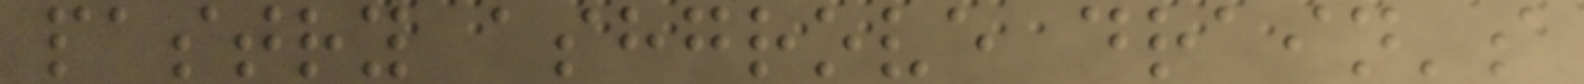pastry ashgrove drain's
